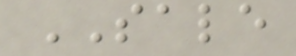SALE
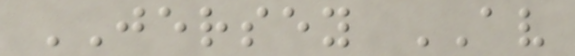JERSEY AV
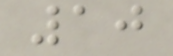10
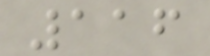116
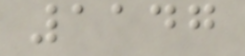1147
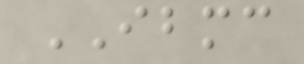IBMC
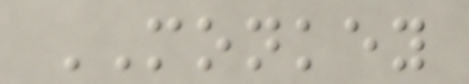MONKEY
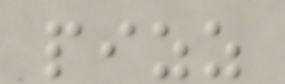pizz
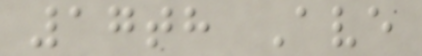17th Ave
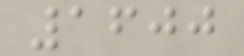1600
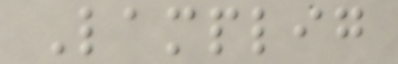Lamplig
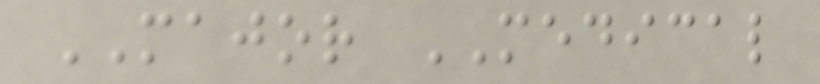MAJOR MEDICAL
